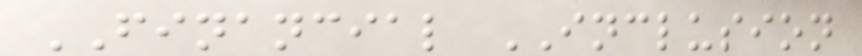FINANCIAL INCLUSION
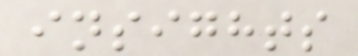insights
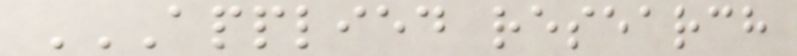APPLIED RESEARCH
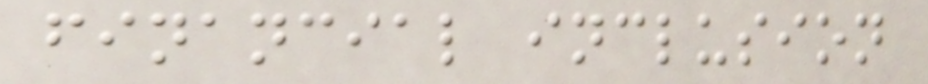financial inclusion
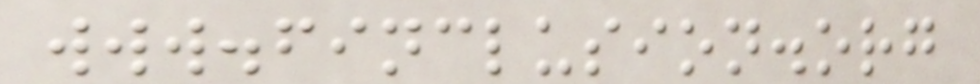www.finclusion.org
